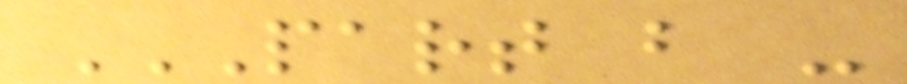PART B -
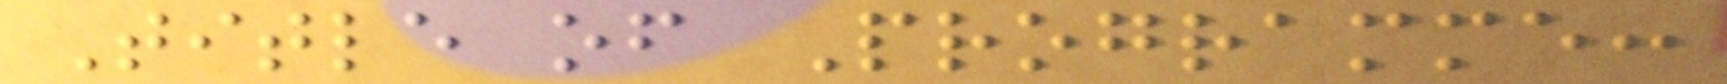Title of Programme:
